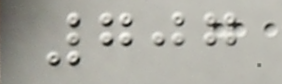707
